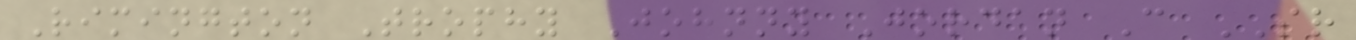Rimington Trophy Johnny Jordan C SR
